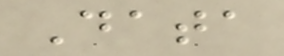Data
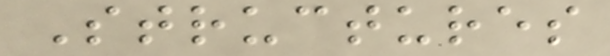Structures
